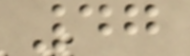47
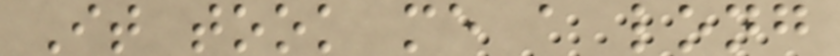It took me a long
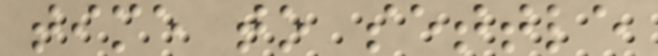time to settle
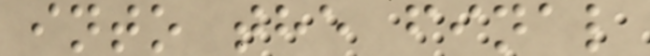into the final
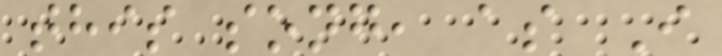this song, as I
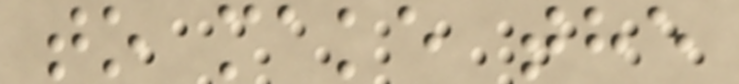to make the
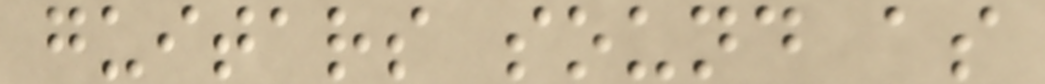guitars sound as
